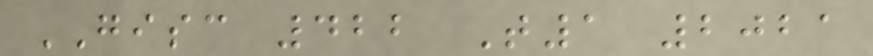GISC 422 T1 2021
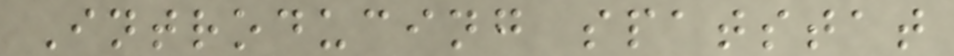Introducing spatstat
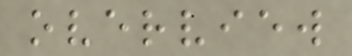overview
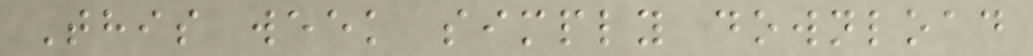This week simply download
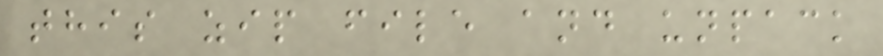this zip file and unpack
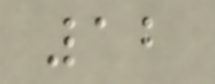12
